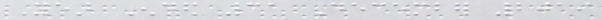Year Ended 31 December 2019
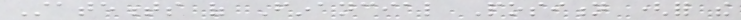Statements of Financial Position (for the
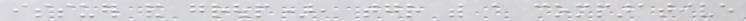issuer and group), together with a comparative
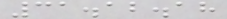31.12.18
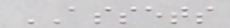ASSETS
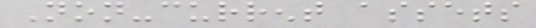Non-current assets
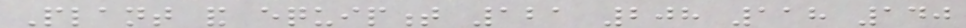Plant and equipment 121 208 118 140
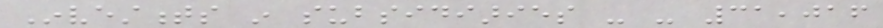Investments in subsidiaries - - 31,016
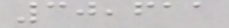30,611
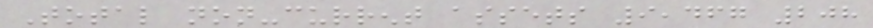Total non-current assets 9,467 208
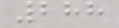288
